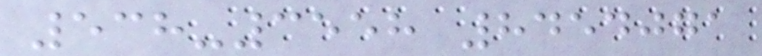538-3558 8454071
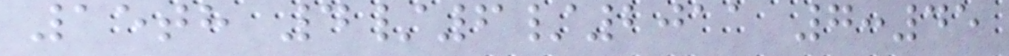15th 4/6/2011 7:45
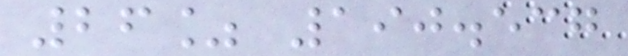26% 190.537
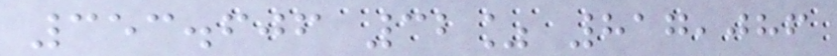353.606 32% 817,086
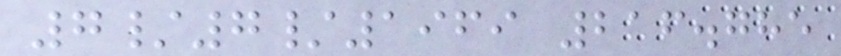7/7/1969 216.785
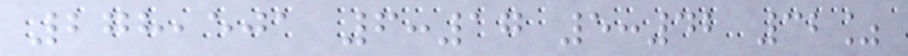278,501 6:17 5:42 32%
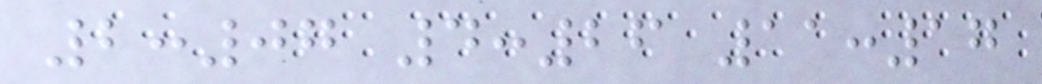2:07 4:26 11:17
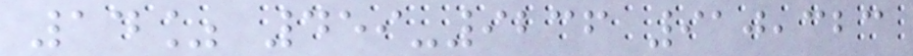14% 459-9236 910,323
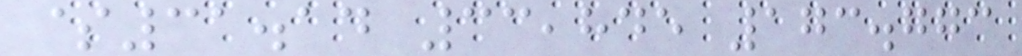$31.14 33,845 173.773
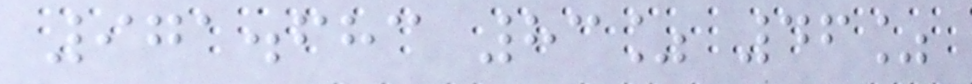971.683 83% 46%
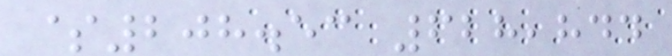$208.53 628,844
